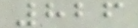826
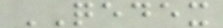QEDEX
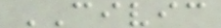CIVIC
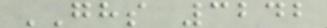GHS 3242
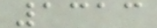1313
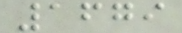1679
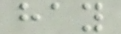hay
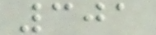301
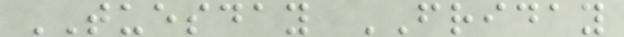TUESDAY FRIDAY
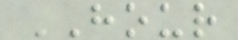HOUR
